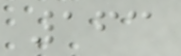163
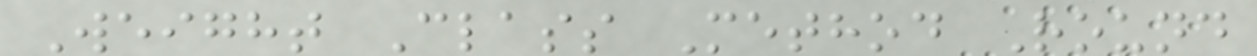Weight Class Method Round
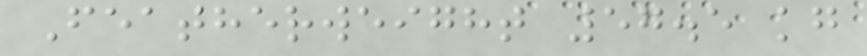Featherweight 57.5 kg
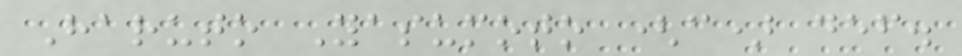Haruto Yasumoto (c) def.
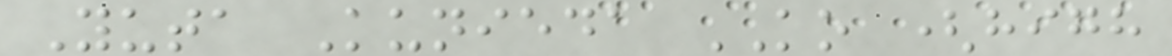Yuta Kunieda KO (high
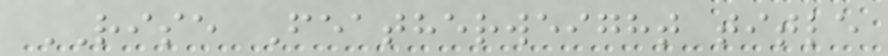RISE Featherweight title
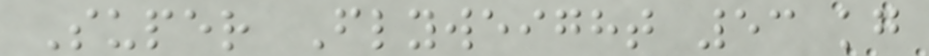Super Flyweight 53 kg
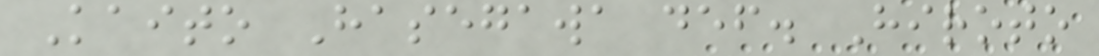Kaito Hasegawa def. Hiroto
